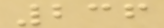236
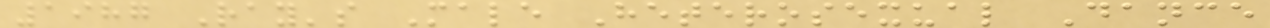1987 Ray's Male Heterosexual Dance
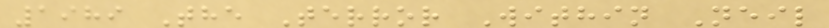1989 The Terror Within Neil
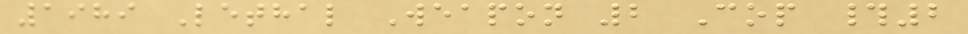1989 Lethal Weapon 2 Cop #2
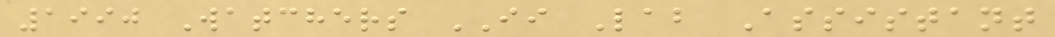1990 Watchers II Lab Assistant
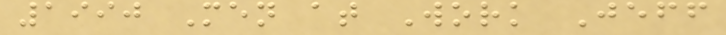1990 Men at Work Jeff
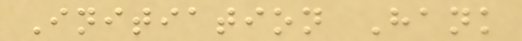Initiation Hank
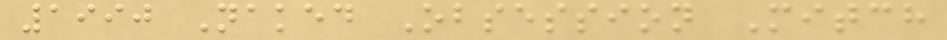1990 Naked Obsession Mitch
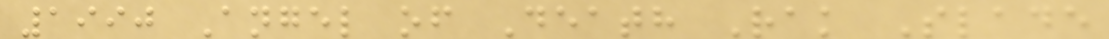1990 Angel of Death Rak Slade
